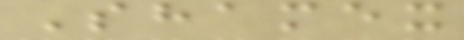Shamex
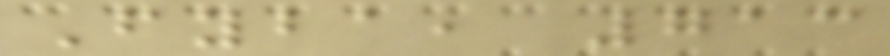Fyba, 713
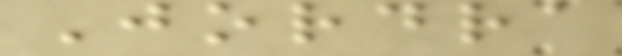Jordra
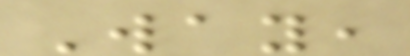Way,
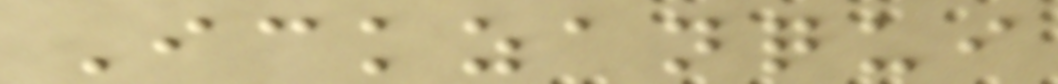Ickzanqui
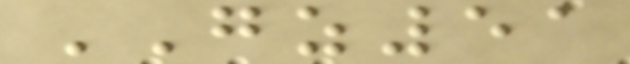GZ51
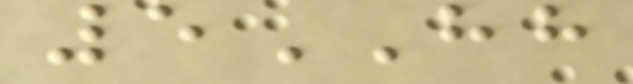5HH
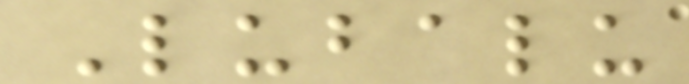Lubalu
